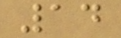14
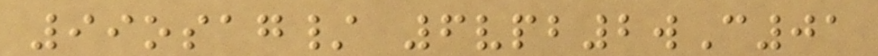99osag/ 6vpb2wC01
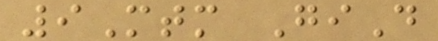9Mtm GiD
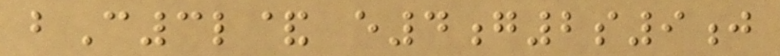bC3l& e4g2s9j
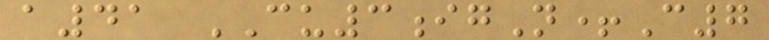a41 CU3igN+C7
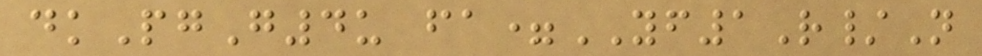dkPgG4u fa=YF1R/N
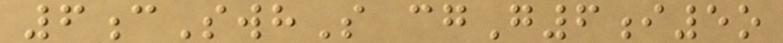6cSwhS cgG6i5o
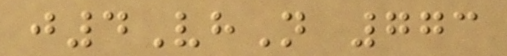j4VhN 773
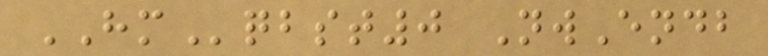HMqbst0 NwEndb
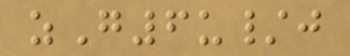zG6u/j
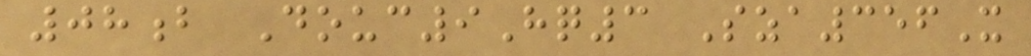08b Douc9Hq3 Sza356X
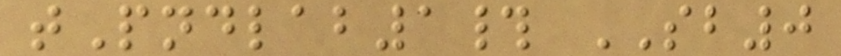tPndlab1# SB0
